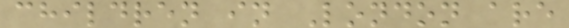children in London are
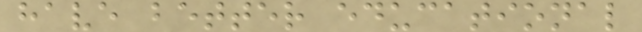have better educational
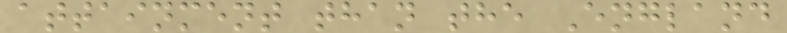attainment than the England
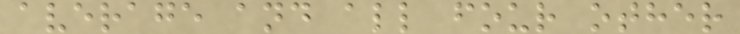average and all four other
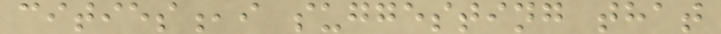cities,i suggesting that
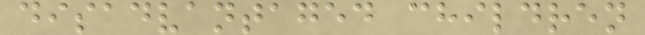disadvantaged children
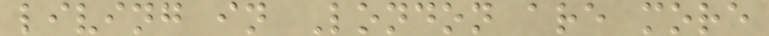living in London are more
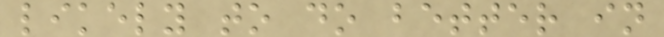likely to do better in
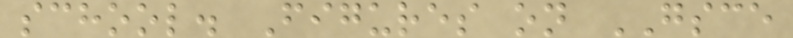school. Figures on GSCE
